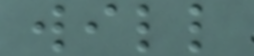will
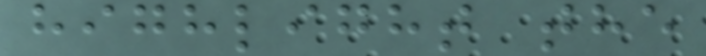highlight the
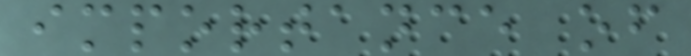importance of
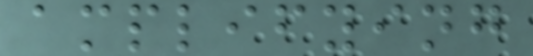amplifying
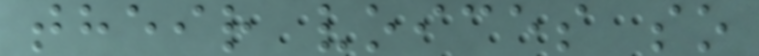their voices so
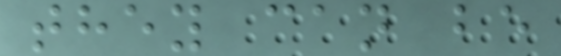they can be
